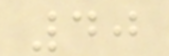40
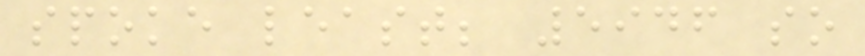spoke least; 5946 so
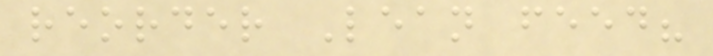reorder Lean feed?
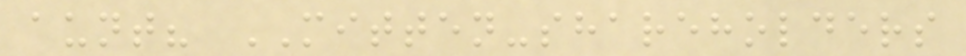aunt? MITTEN-shareholders
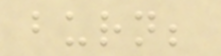burn;
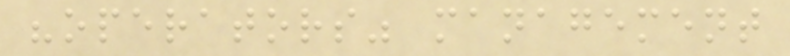"operators" management
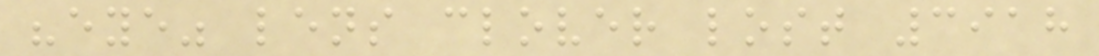"eye" lens clover lost 3918
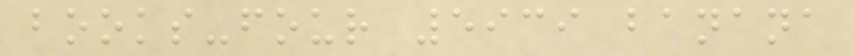books-four 5939 banana
